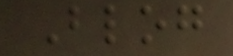Blog
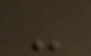-
